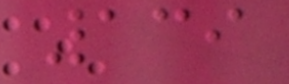139
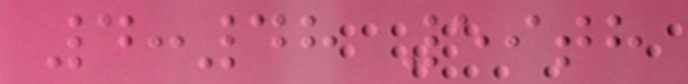4:48 59th
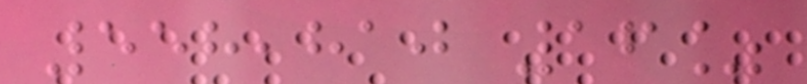558,810 16%
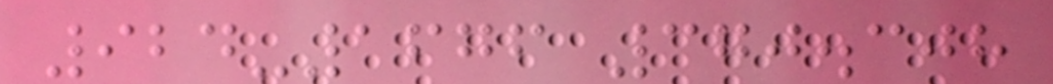924-1676 370.308
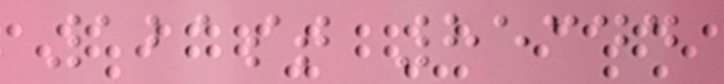121st 85344
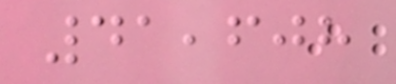41,608
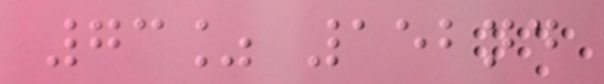73% 152nd
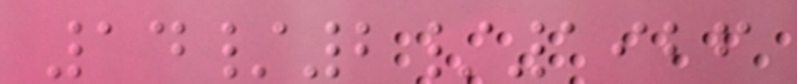14/2/1926
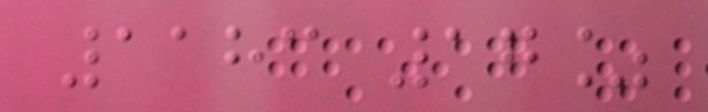1183 17%
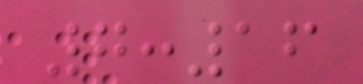7:16
